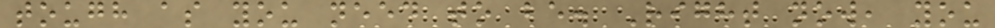tough as you need to be. Right now, you
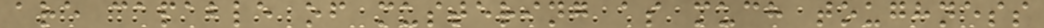are capable of mustering as much toughness
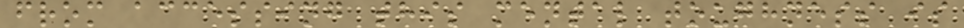from accessing this mental toughness is
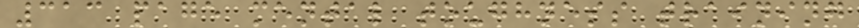313 page mental toughness training
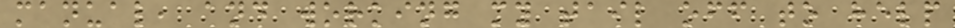manual, and working my tail off to help
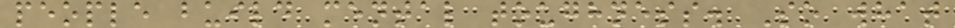people build mental toughness. So what
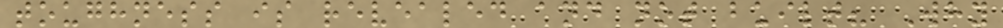toughness is revealed and not built? Why
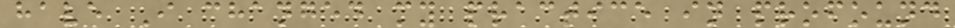have I changed my practice in profound
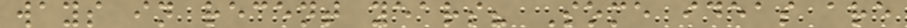ways in recent years? Some ideas are
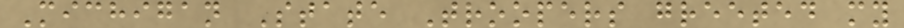Michigan State Troopers greeted my
